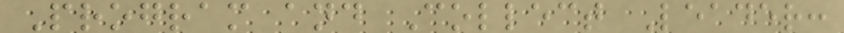Program and Collect Leader:
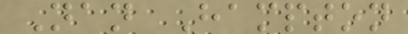Nan Hampton
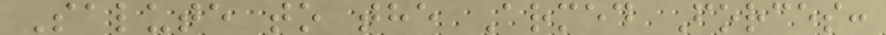Salute to the Armed Forces:
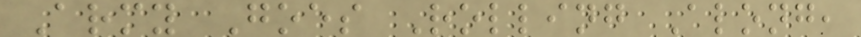Army Goes Rolling Along,
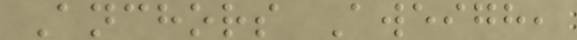Anchors Aweigh,
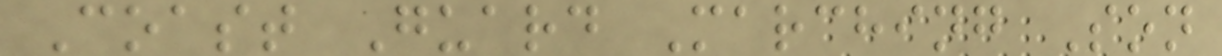Coast Guard Marching Son
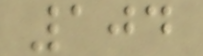104
